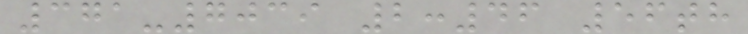371-7039 2:46 56th
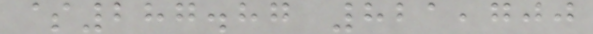$287.87 821,700
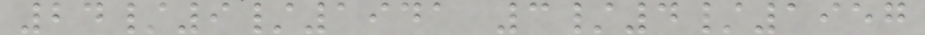24/9/1941 3/4/1957
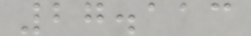27.113
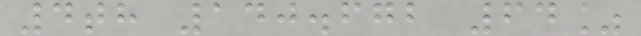4th 140.672 64%
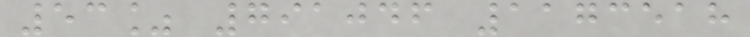53% 791046 1173518
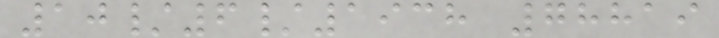10/6/1938 78819
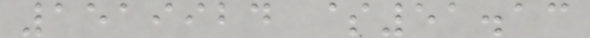1519924 $51.13
